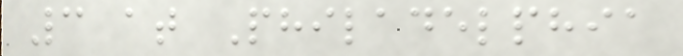3 at Philadelphia
